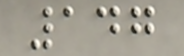147
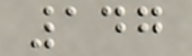147
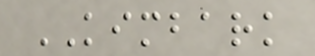KIMBARK
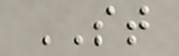ST
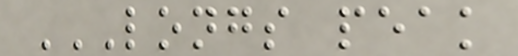LONGS PEAK
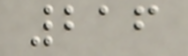216
